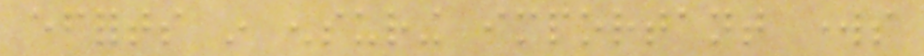efforts in ensuring important works
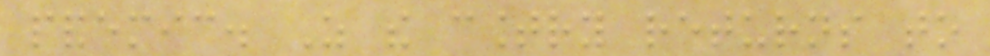pandemic. As the country returns to
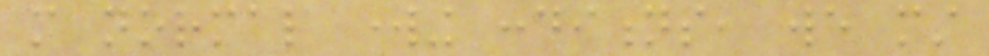more normal working conditions, we must
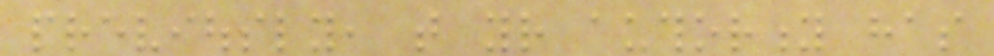previously, that your authority has
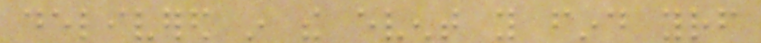delivered in the event you find yourself
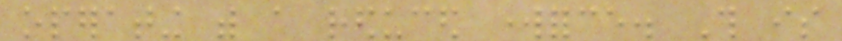operating with a reduced workforce. This is
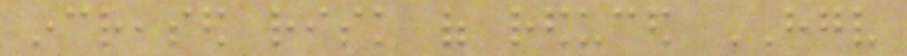increased risk of reduced HGV
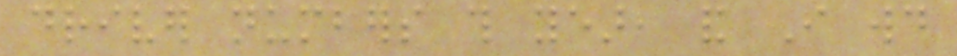driver numbers this year, and I would
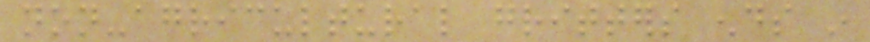non-agricultural gritters ends in
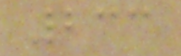233
